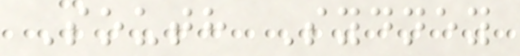South Sydney
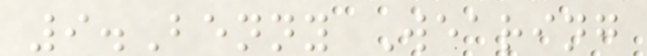9.Benny Wearing
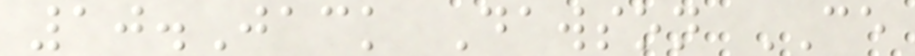10.Jack Dawson CE
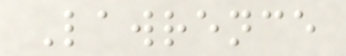Lawrence
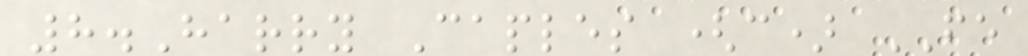8.Harry Caples (c) FE
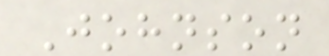Johnson
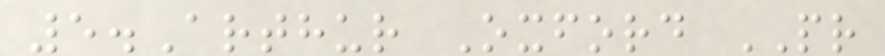5.Arthur Oxford PR
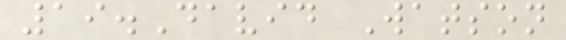19.David Watson
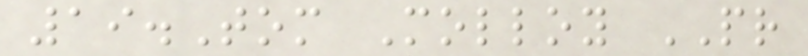19.Tom Molloy PR
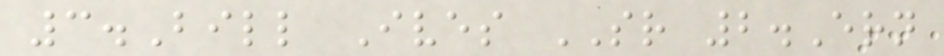3.Bill Ives SR 2.Ern
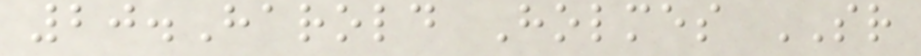20.Harold Holmes SR
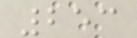253
